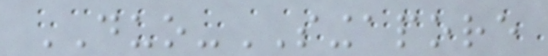DUO-SINGAPORE
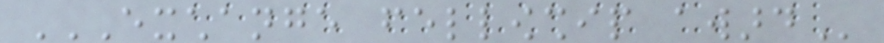EXCHANGE FELLOWSHIP AWARD
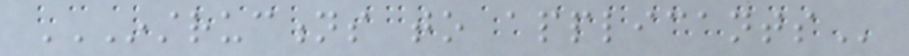INSTRUCTIONS TO APPLICANTS
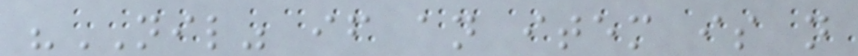"NIL" if an item is not
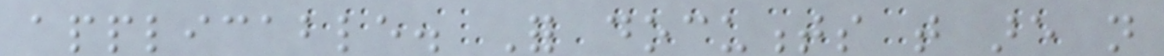applicable. For documents that are not
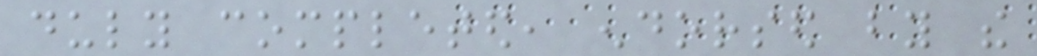duly completed, endorsed by the
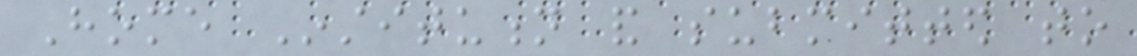Home Institution and submitted to
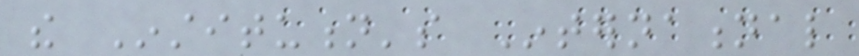the Institution's International
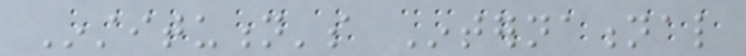Institution's International
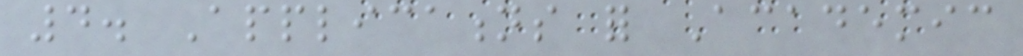4. Applications for Academic
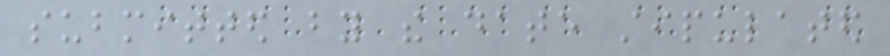submitted by the date stipulated
